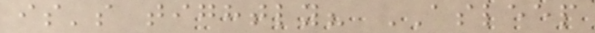is's tightly? ASLEEP
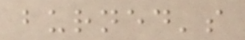burned's
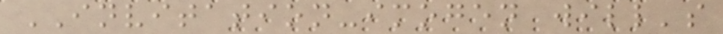INVITATION-imogen will's
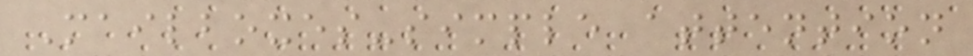Mailboxes-simple attention
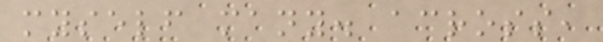myself many. across,
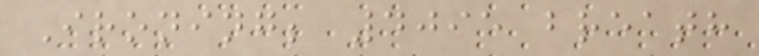Ironing; 4095 breath
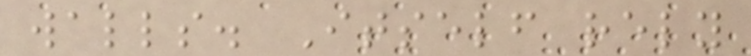walls. Itself rely
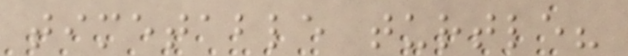timetable turtle?
